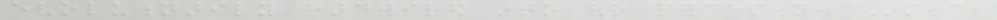evolutionarily hardwired into our perception. Instead,
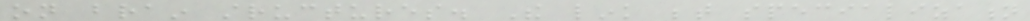on brain structures. The link between specialization
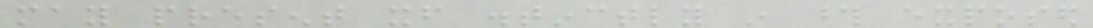may present itself distinctly in those exposed
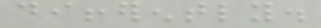differently.
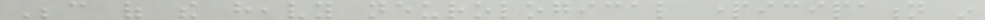Because of the heavy neurological participation in
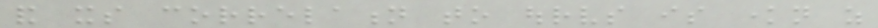and its correlation to ourselves is known as
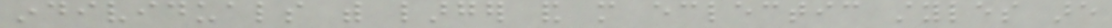individuals with larger and more eclectic styles are
